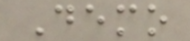Demo
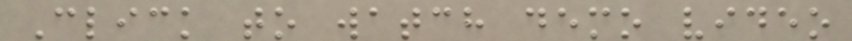Click to watch demo video
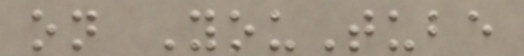on YouTube
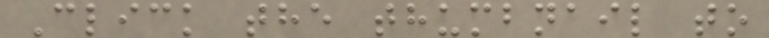Click the thumbnail to
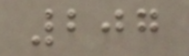207
